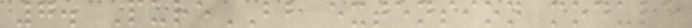7. PureBB extension module
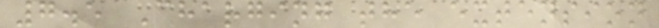7.5 Charging the extension
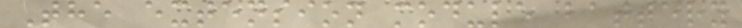The extension module battery
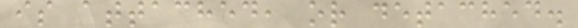is attached, or detached.
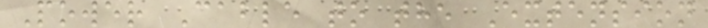Power Cable to the Extension
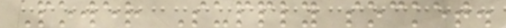Power Supply socket.
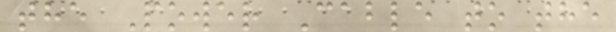the Power Cable to the
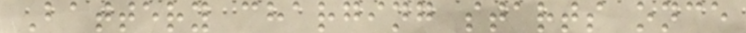Battery charging starts once
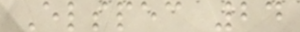Elspec 24
